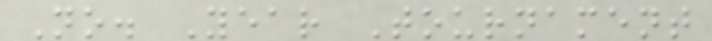No. Year Tournament
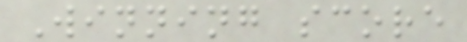Winning score
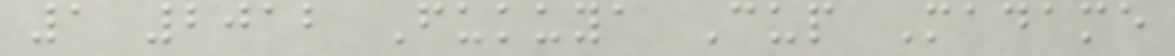1 2012 Fukuya Cup Madame
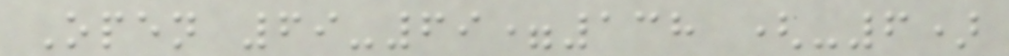Open 69-69=138 (-6)
